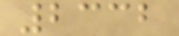2332
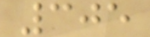305
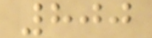800
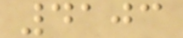4103
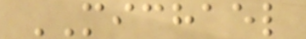MICHAEL
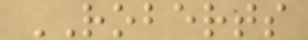ROBERTS
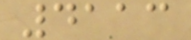4113
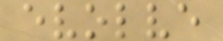evolve
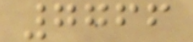7766
